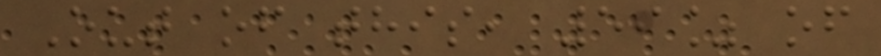Out of this, 59% of
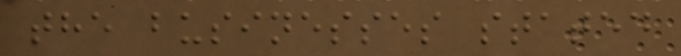the businesses stated
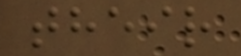their
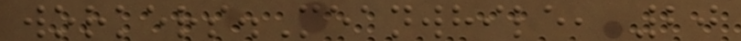workers.Meanwhile, 20
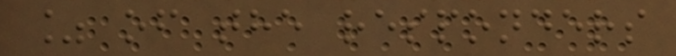% of the responders
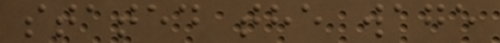stated the wage
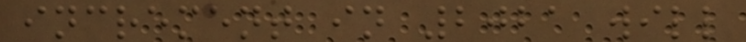increment in 2021 will
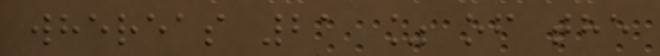whereas 21 % of the
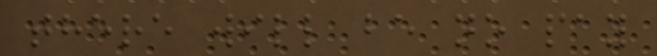there will be no pay
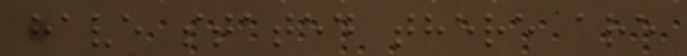have stated there are
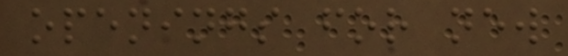openings for new
